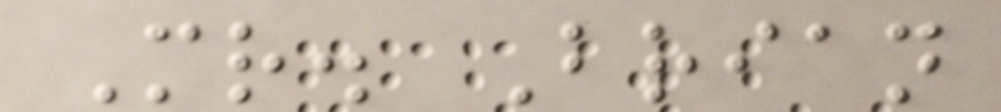Mr. Brian
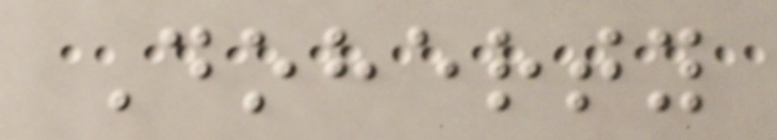Doherty
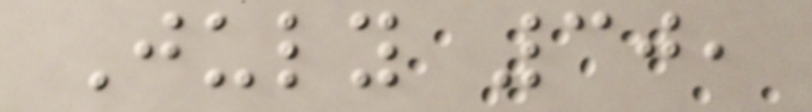July 30,
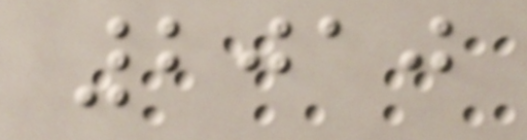2010
